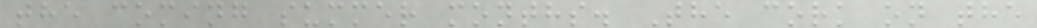the coming summer months. The cork on the
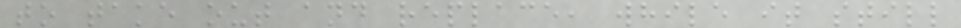to take out and replace, while it still
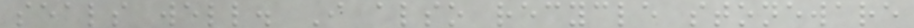seals well. I also recycle stoneware
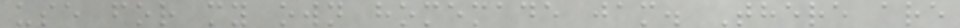use for my own homemade jam. There are
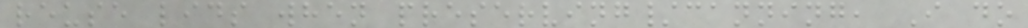reuse lids when preserving/canning, I do
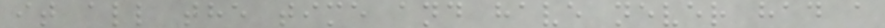it all the time and have never had a
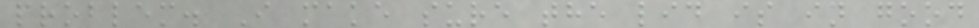problem. I make sure the lid is in good
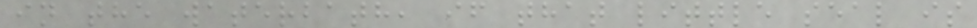in the waterbath, if that little seal is
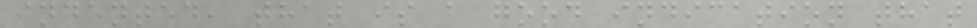indented, that is a good indication that
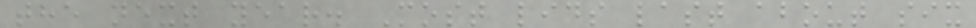the next year. Most lids last about six
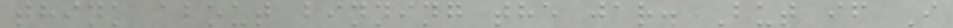think about binning the jar. But if I
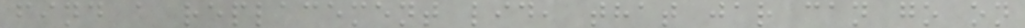find a replacement lid, that jar can go on
